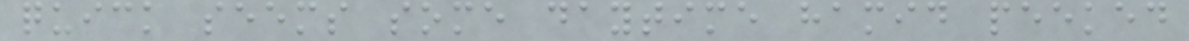quick seems some daytime hamid peeked
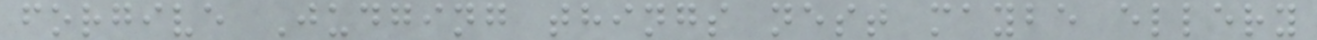forgive Judging things nest maybe ellery
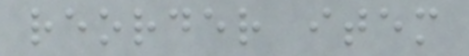reorder item
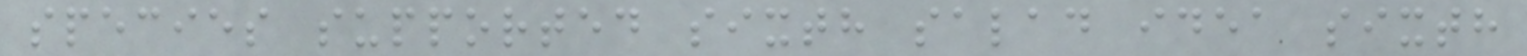species supported sixth salad idea sixth
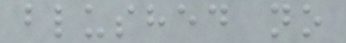blushed no
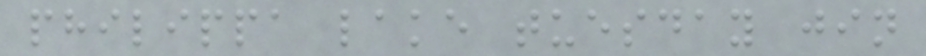philippa lake tuesday jin
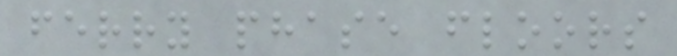ferry phase floors
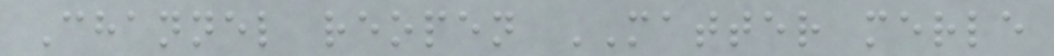Channel reopen MATTER merle
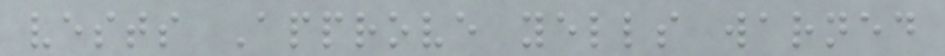vests Approve yells warned
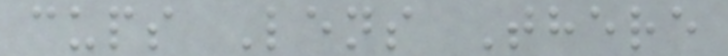cups Lens There
